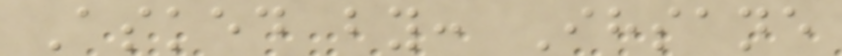Asked by: Ihsane
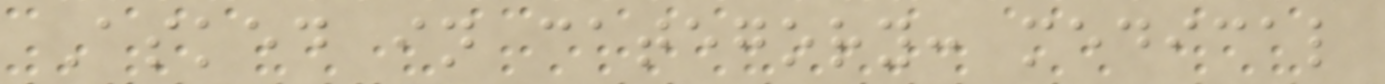Asked in category: medical
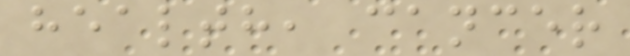health, cancer
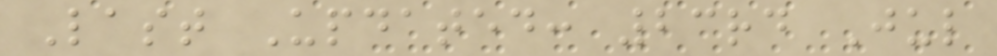Last Updated: 23rd Jul
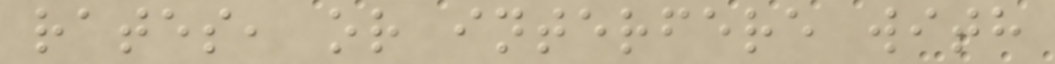rates, or interfere with
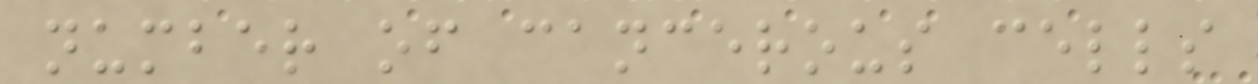number of cancerous cells
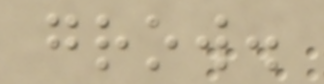grow.
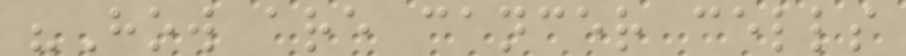"How are cancer cells
